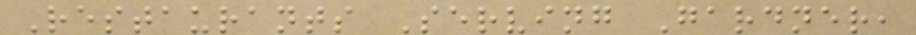Restaurants Serving Gardner,
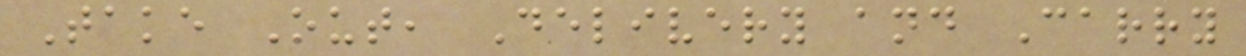Take Out, Delivery and Carry
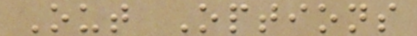Out Options
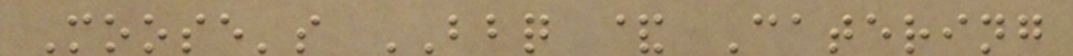Moose's BBQ & Catering
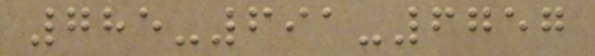785-691-6757
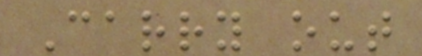Carry out
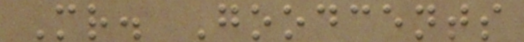Mr. Goodcents
